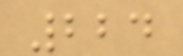224
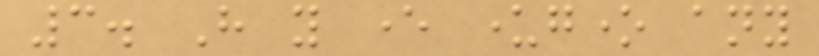3. Have you ever undergone any
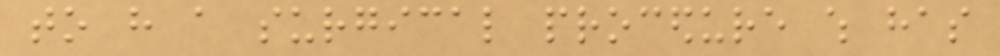to have a surgical procedure which has
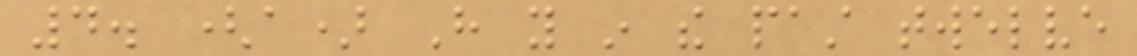4. (a) Have you in the past twelve
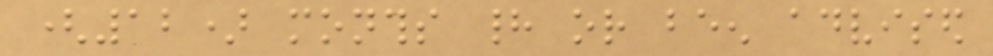(12) months had or been advised
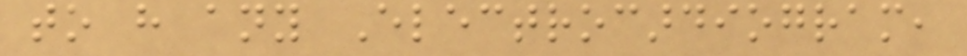to have any Electrocardiogram,
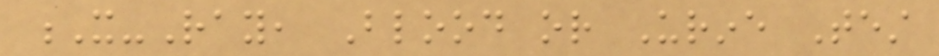X-Ray, Blood or Urine Test
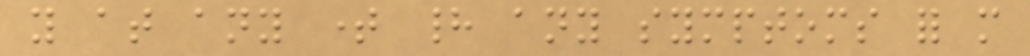you at any time had any symptoms for more
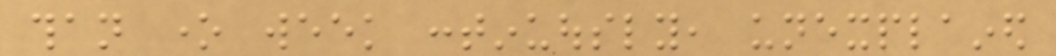than one week continuously, unexplained
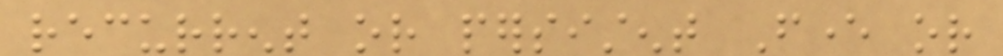recurrent or persistent Fever or
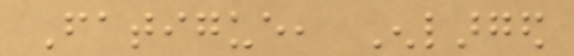Fatigue, Enlarged
